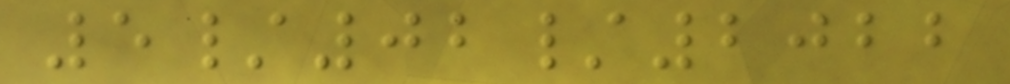5/02/2022
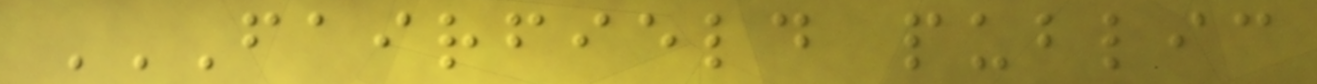FAIRFIELD PUBLIC
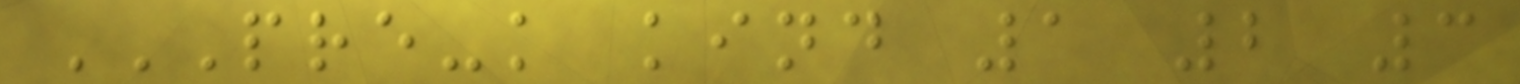PRE-K KIND 1 2 3
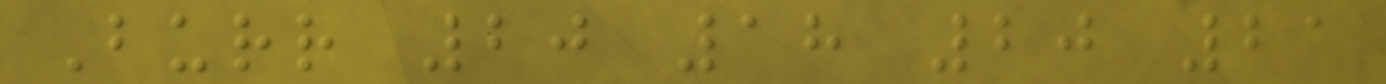Burr 20 18 20 21
